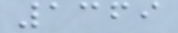1369
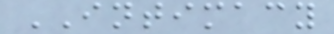INTIMACY
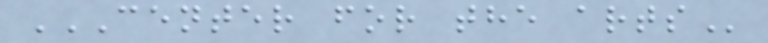CENTER FOR THE ARTS
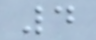4
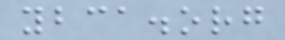ybca.org
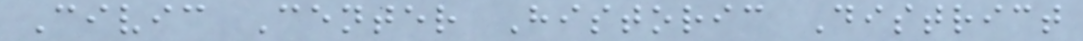Civic Center Historic District
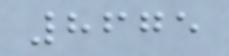8675
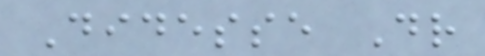Didesse Dr
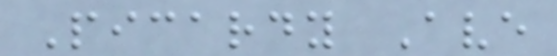Picardy Ave
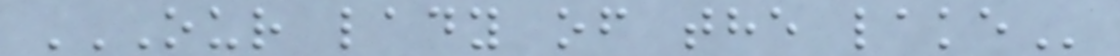OUR LADY OF THE LAKE
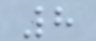8
